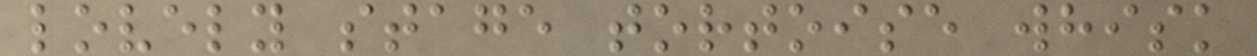lovely stage tortoise whisk
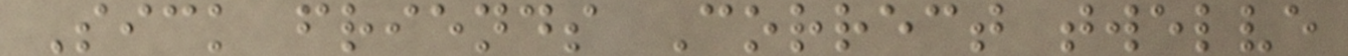Sick friends Correct twelve
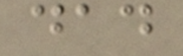dad
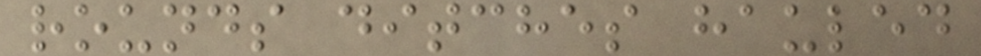rounds ditches hauled
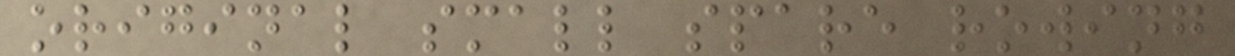original small spare rowing
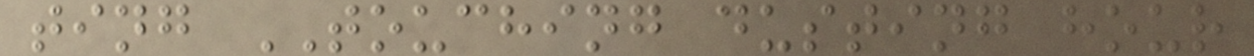ting TOUCHING dusting hour
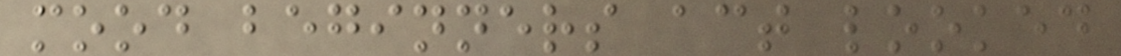mood beginners act looked
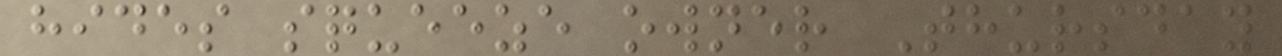hides squeeze owner Thursday
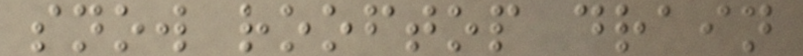snow rooftop drain
